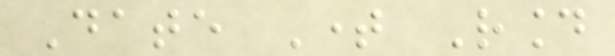Date Time Round
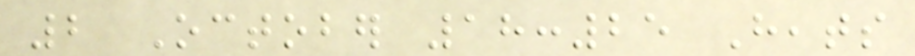2 October 18:25 Heats
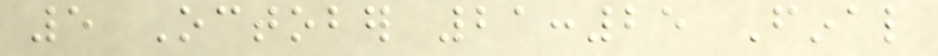5 October 21:25 Final
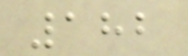182
